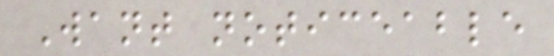Want noticeable
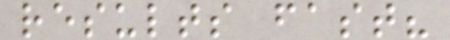results fast?
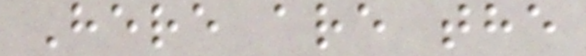Here are the
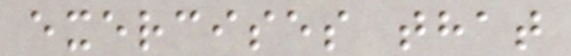exercises that
